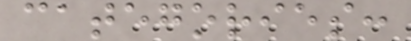categories:
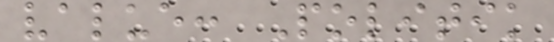value: Politik
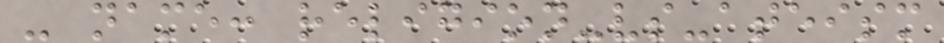- name: religion-vs-ateism
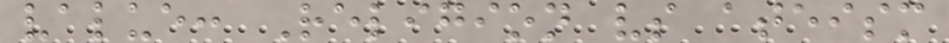value: Religion vs ateism
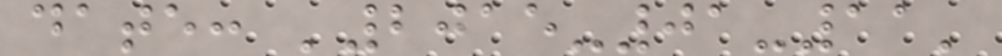date: '2015-01-11'
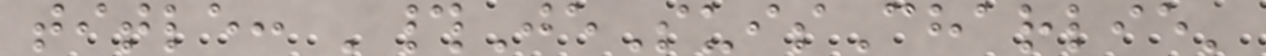title: '#JeSuisCharlie'
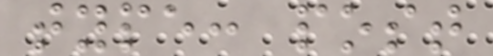type: post
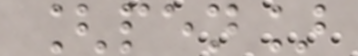[pen]
